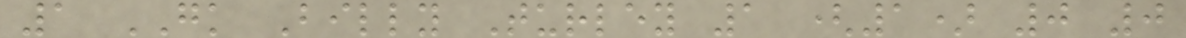1 GK Billy Turley 1 (1) 0 0
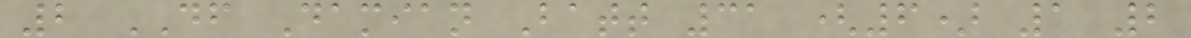2 DF Damian Batt 31 (6) 1 2
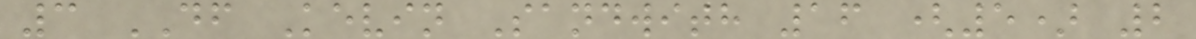3 DF Kevin Sandwith 16 (5) 2
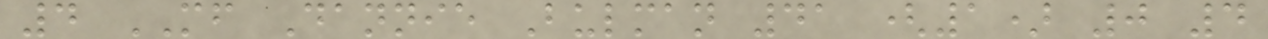4 MF Dannie Bulman 41 (1) 0 4
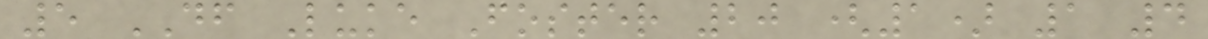5 DF Luke Foster 20 (1) 1 4
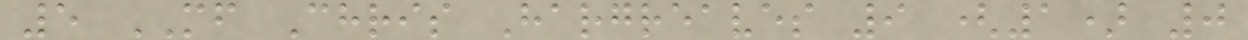5 MF Chris Hargreaves 9 (1) 0
